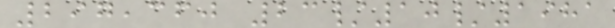297,360 23/10/1981
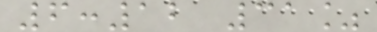6:12 31%
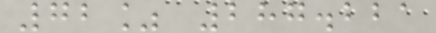72% 287.221
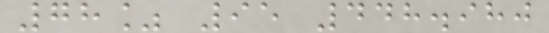78% 95 448.980
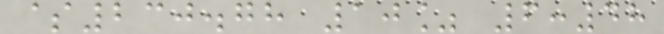$230.78 10% 6:48
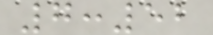7:52
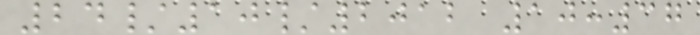24/10/2012 10:37
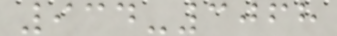934-3068
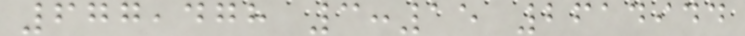677,478 3:15 2614944
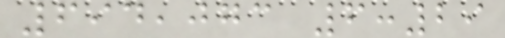694,073 6:29
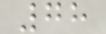78
